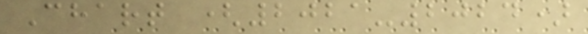Chart (2021-2024)
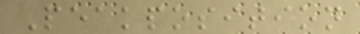Peakposition
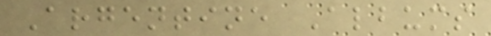Argentine Albums
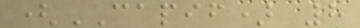(CAPIF) 8
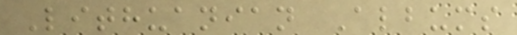Lithuanian Albums
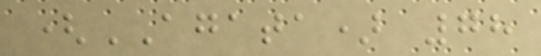(AGATA) 78
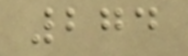274
